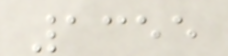1355
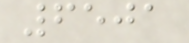6501
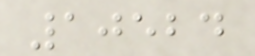10524
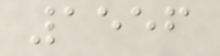1556
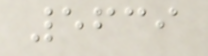5639
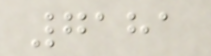7181
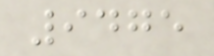9475
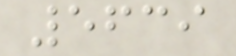5639
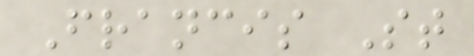Francis St
